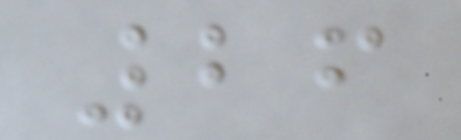26
